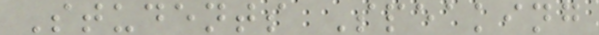Students Speaking
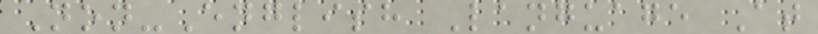Non-English Language At
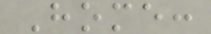Home:
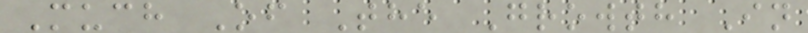Much Of The Growth In
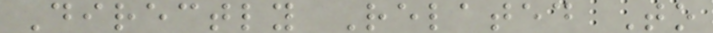Directly Related To
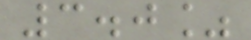3.0%
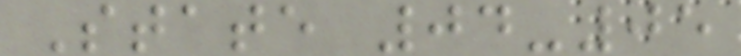State 04-05
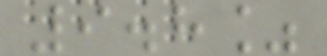9.8%
